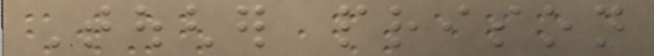Tougher prison
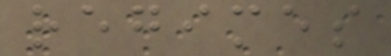regimes
